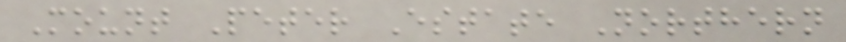Mount Peter Estate Northern
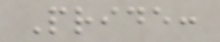Pride:
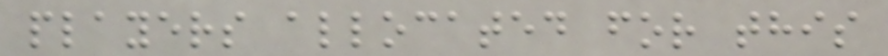players allocated for this
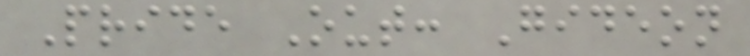Pride Out: Gideon
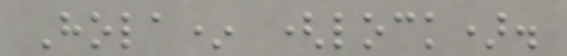Hola* (lock).
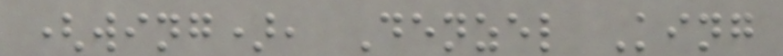(wing), Denzel King
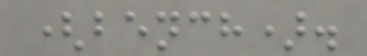(bench).
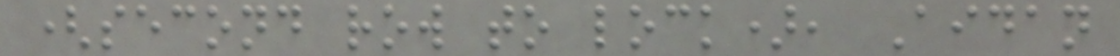(second row to lock), Aidan
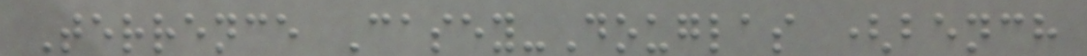Terrence Casey-Douglas (bench
